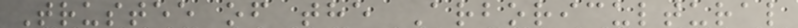Trustee of the Arboricultural
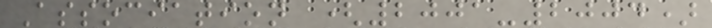Association (2001-2004)
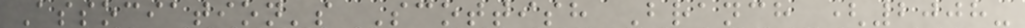Association's Scottish Branch (2008-
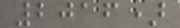2016)
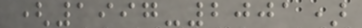(1997-2001)
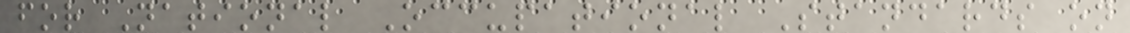for National Occupational Standards on
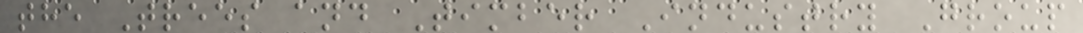the Trees and Timber Industry Group
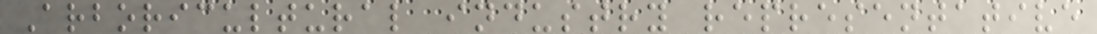Arboricultural industry representative
